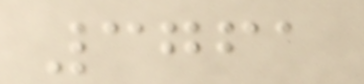3761
